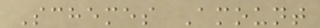Schemes Amount
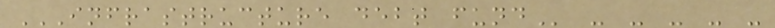INFRASTRUCTURE DEBT FUND - - - - -
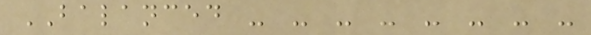BALANCED - - - - - - - -
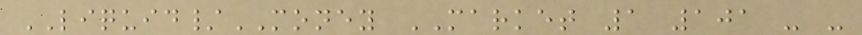LIQUID/MONEY MARKET 1 101 - -
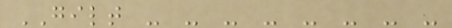GILT - - - - - - - -
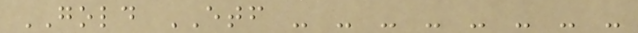GOLD ETF - - - - - - - -
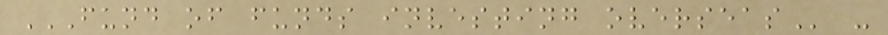FUND OF FUNDS INVESTING OVERSEAS -
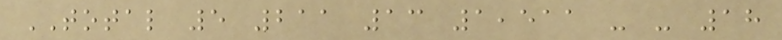TOTAL 5 211 13 1,511 - - 18
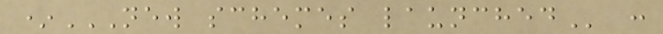*NEW SCHEMES LAUNCHED :
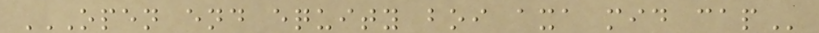OPEN END EQUITY BOI AXA MID CAP
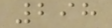298
